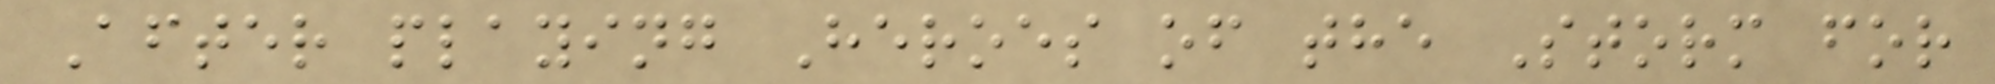After playing Heroes of the Storm for
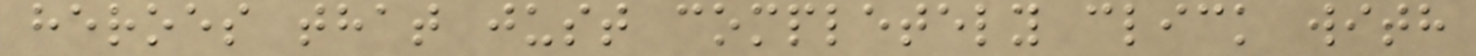heroes that just completely click with
